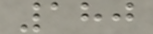180
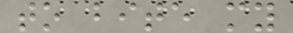to bite my
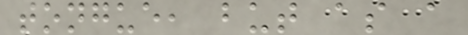tongue, but as a
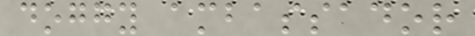doggy ambassador
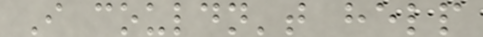I couldn't help
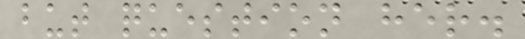but question her.
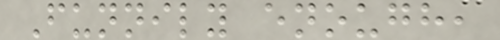Funnily enough,
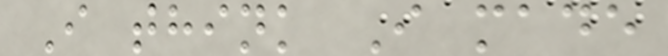I think I made
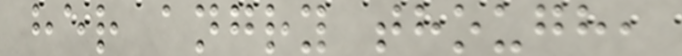her angry though,
